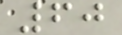60
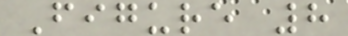Figure 8
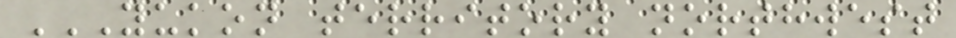YUKON TERRITORY NORTHWEST
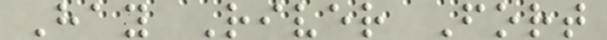Hay River Fort
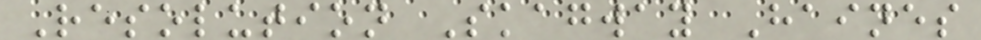Resolution Skagway Haines
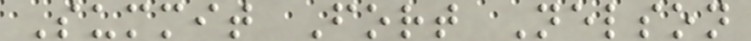Summit Fort Nelson
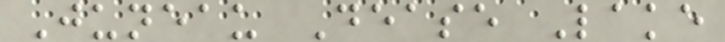Juneau Dease Lake
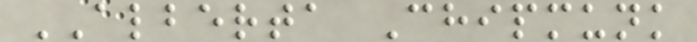ALBERTA Chipmunk
